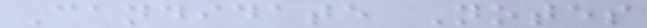Candidate Notes
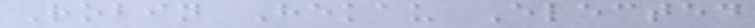Robin Hekau Elected
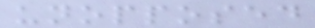unopposed
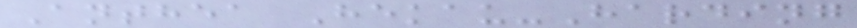Anthea Hekau-Harding
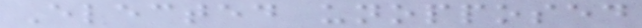Elected unopposed
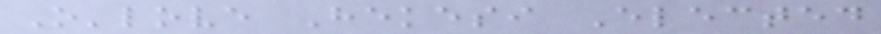O'love Hekesi Elected
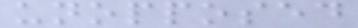unopposed
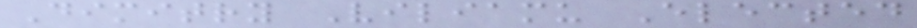Dimitry Viliamu Elected
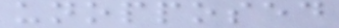unopposed
